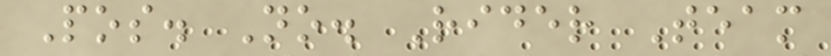Pos. No. Rider Team
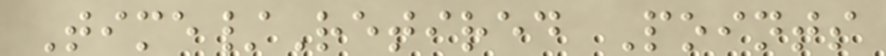Time/Retired Points
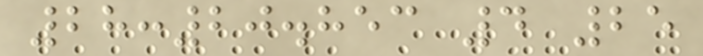28:20.853 4 25
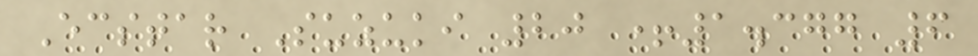Ecstar Suzuki 20 +1.377 6
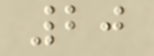20
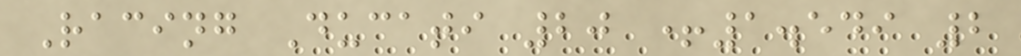Racing Ducati 20 +1.549 2
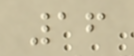16
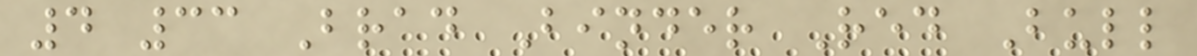4 33 Brad Binder Red Bull
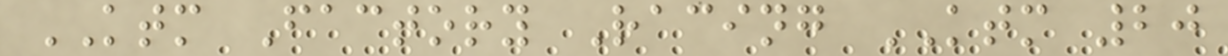KTM Factory Racing KTM 20
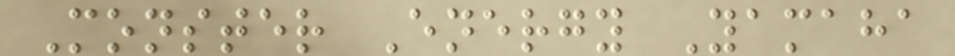Monster Energy Yamaha
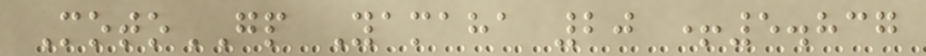MotoGP Yamaha 20 +5.837
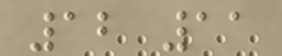12 11
